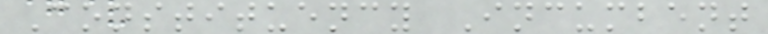Constituency Incumbent
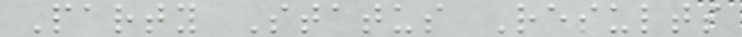Party Status Results
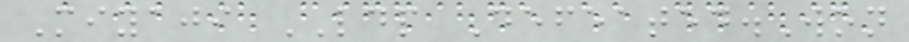Miyaji LDP Defeated.Won
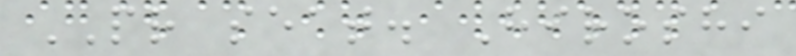PR seat. Hiroshi
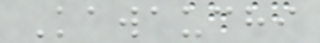Kawauchi
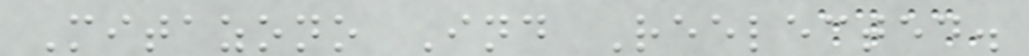Mitazono Ind Reelected.
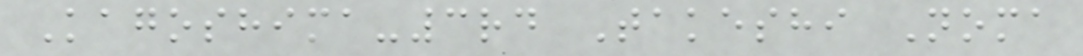Kagoshima-3rd Takeshi Noma
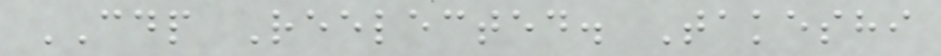CDP Reelected. Takeshi
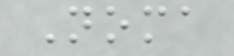Noma
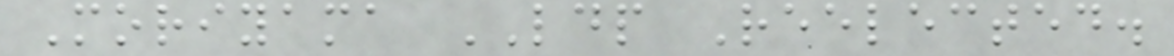Moriyama LDP Reelected.
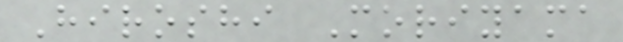Hiroshi Moriyama
